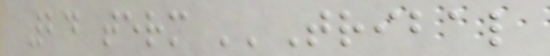24 term ''Tribal
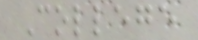College
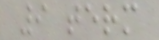9 term
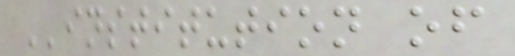''institution of
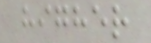higher
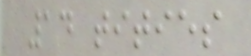14 tities
